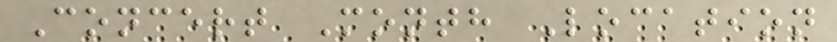Concert Month Location
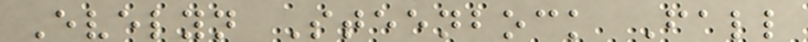Evelyn Steenbock Fall
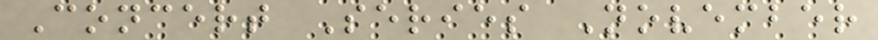Concert Series November
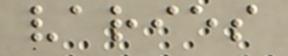varies
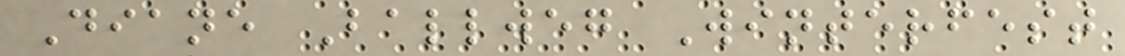Diane Ballweg Winterfest
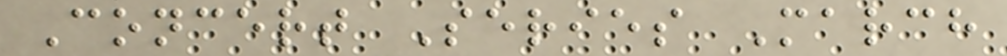Concert Series March
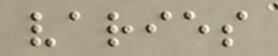varies
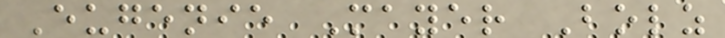Eugenie Mayer Bolz
